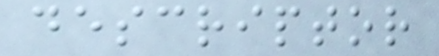descriptor
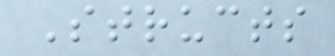Structs
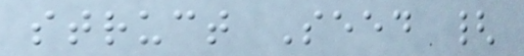struct Seed {
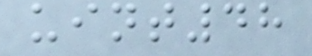uint48
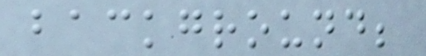background;
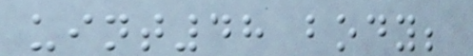uint48 body;
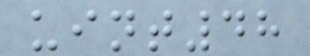uint48
